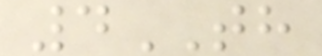4TH
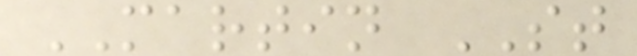MARTIN ST
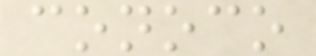conoco
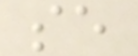se
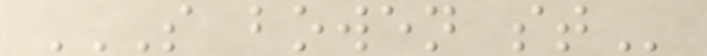S BOWEN ST
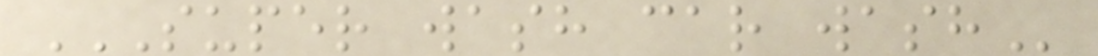SUPER WASH CAR WASH
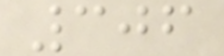306
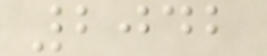2042
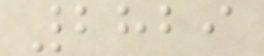2829
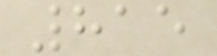815
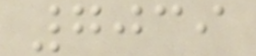7039
